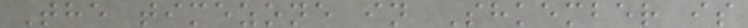The timezone in Shkember is
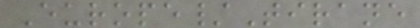Europe/Tirane
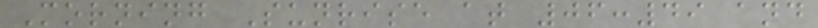Morning Sunrise at 06:49 and
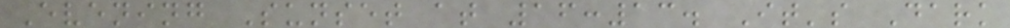Evening Sunset at 16:13. It's Dark
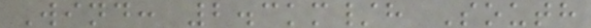Wind: 2.3km/h South
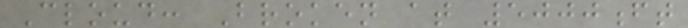Cloud: Broken at 5000ft
